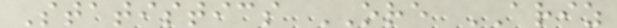Statistics ORE ARIZ
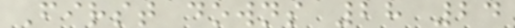First downs 28 24
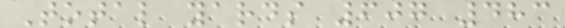Total yards 607 483
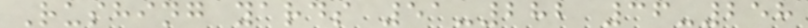Rushing yards 51-282 36-258
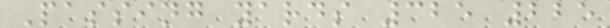Passing yards 325 225
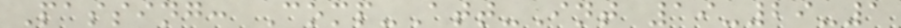Passing: Comp-Att-Int 19-29-1
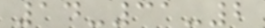14-31-2
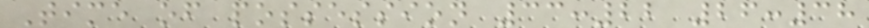Time of possession 33:22 26:38
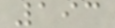193
